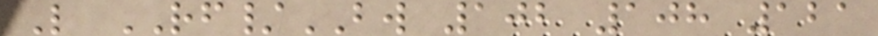L RF/BW 102 108 121
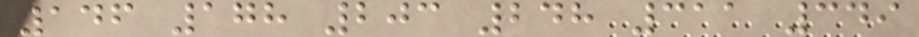146 178 203 248 311 349
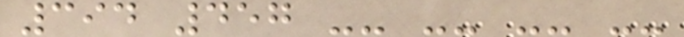394 457 -- -- -- --
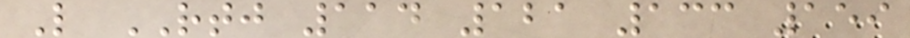L RTJ 114 121 133 159
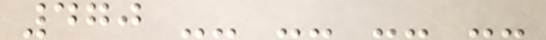470 -- -- -- --
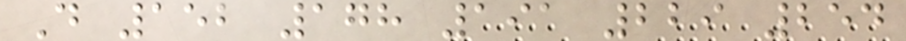D 152 178 191 229 254
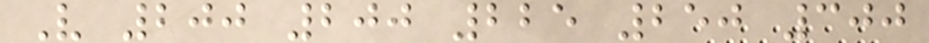V 200 200 225 250 300
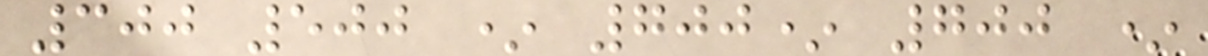300 500 * 700* 700 *
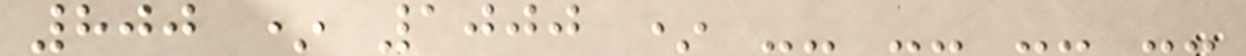800 * 1000 * -- -- -- --
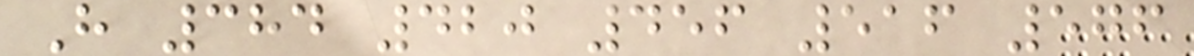H 384 420 456 516 576
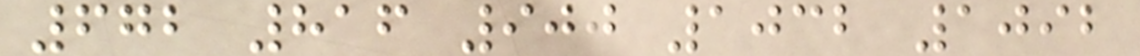672 816 900 1032 1092
